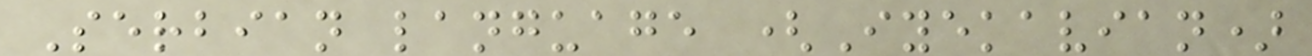Serbian language (Iyekavian)
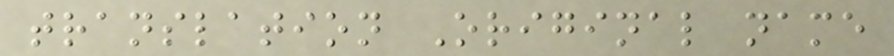translation Original name
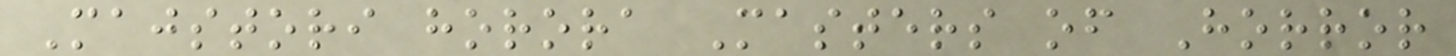Majstori horora Masters of Horror
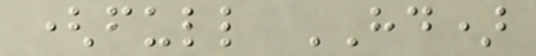(full HD)
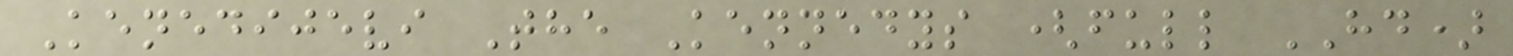Kenedijevi The Kennedys (full HD)
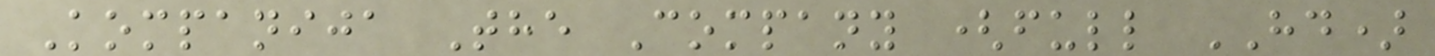Kompanija The Company (full HD)
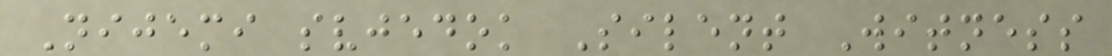Nijemi svjedok Silent Witness
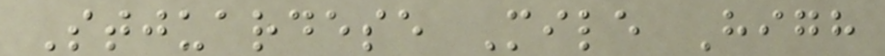Stjuardese Mile High
